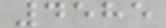4585
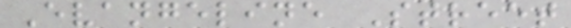Evangeline Street
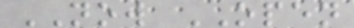NOW OPEN
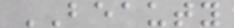BEAUTY
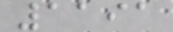1191
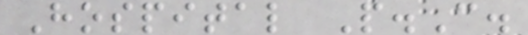Hospital P.C.
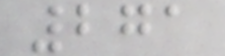271
